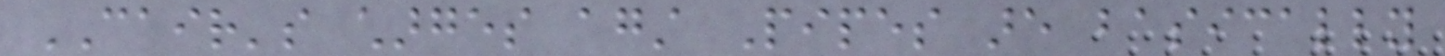CAIR's charges against Pipes are basically
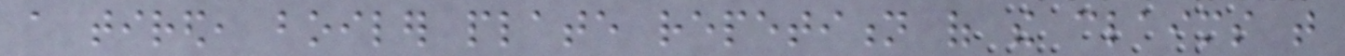a tired, boiler plate repetition of the claims that
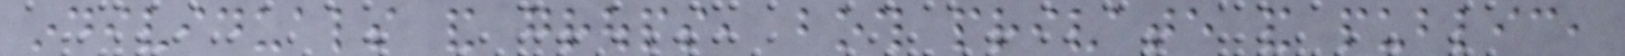individuals and groups, both private and public,
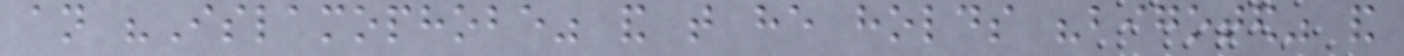an "Islamophobe" and that he holds "bigoted" and
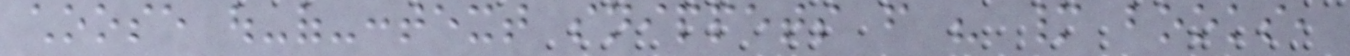choose out-of-context snippets from his many books,
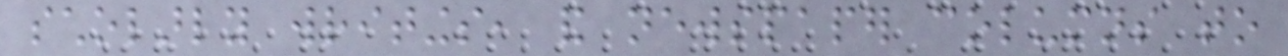scholarly writings, and newspaper columns to
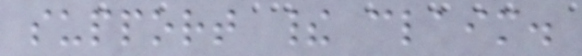support their claim.
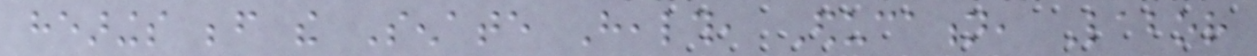hearings before the Senate Health, Education, Labor
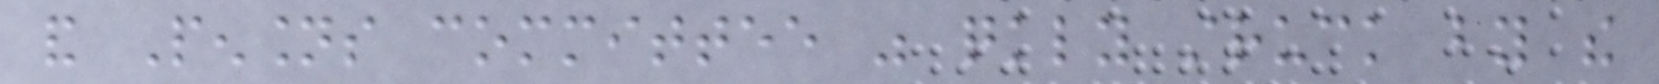and Pensions committee was quickly struck by the
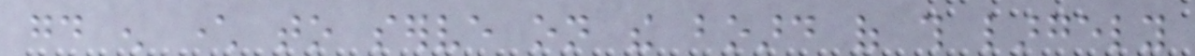good enough character to serve on the board of this largely
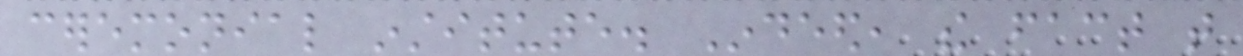ceremonial institute. Indeed, the fact that
